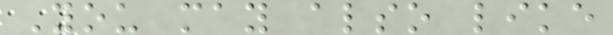You may also like
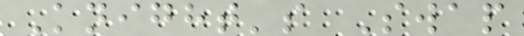Knight's Swap
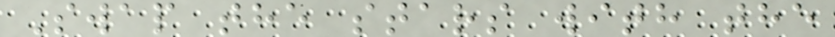Swap the stars with the
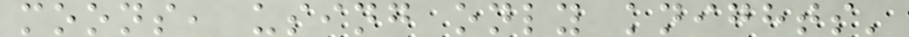moons, using only knights'
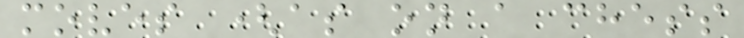moves (as on a chess
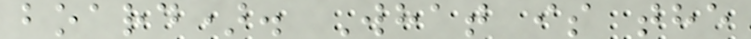board). What is the
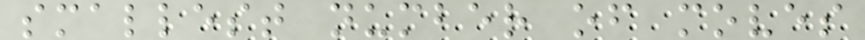smallest number of moves
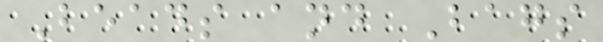Beads and Bags
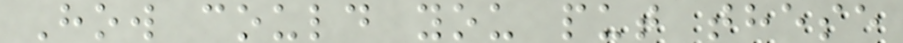How could you put these
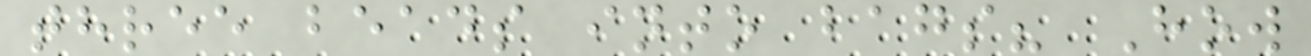three beads into bags? How
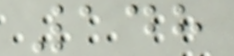148
